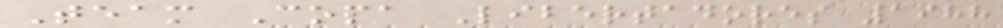Team Copa Libertadores 1988
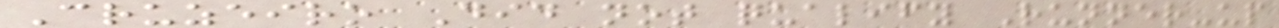Cruzeiro Did not qualify Runner-up
